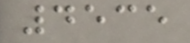4535
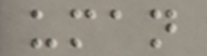uman
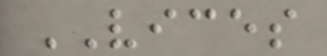VICES
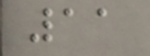11
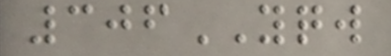306YQW
